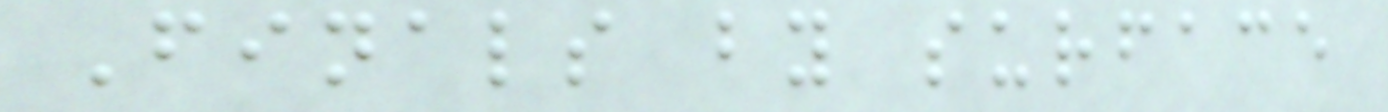Finals by surface
